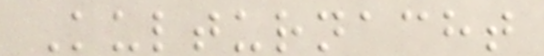Kulturnacht
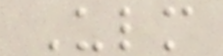Ulm
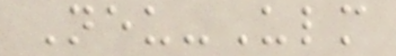Neu-Ulm
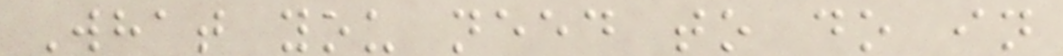What you need to do in
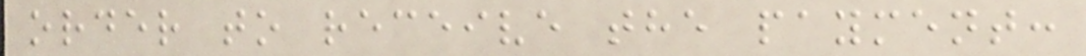order to receive the payment:
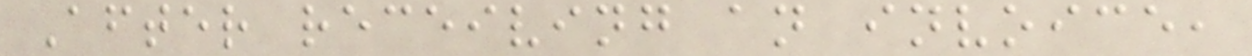After receiving an invoice,
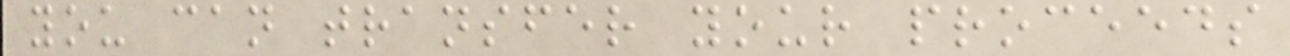you can transfer your proceeds
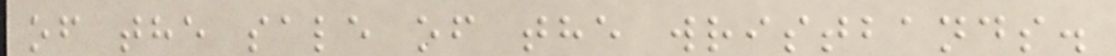of the sale of the wristbands.
